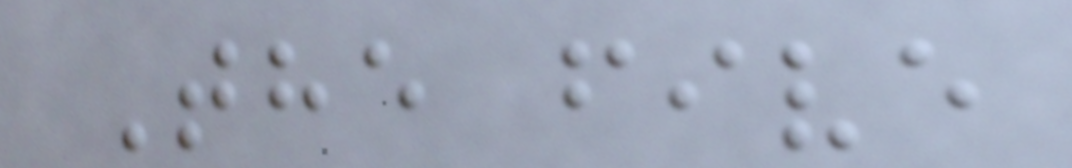The five
